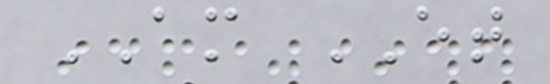AM ET
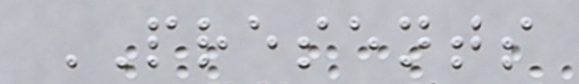PRESENTS
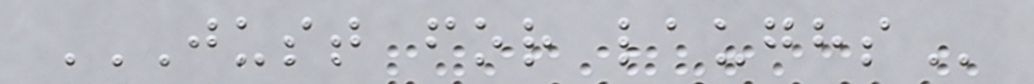JUST FOR LAUGHS
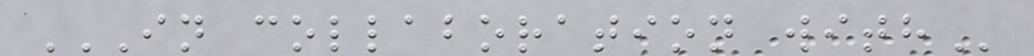IN COLLABORATION WITH
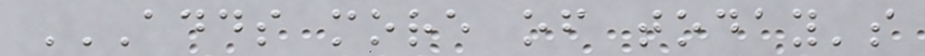ADDS MORE OF TODAY'S
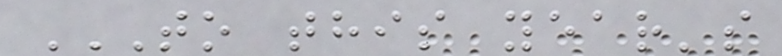TO THIS YEAR'S
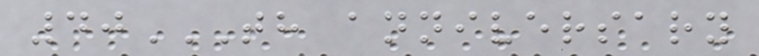40TH ANNIVERSARY
